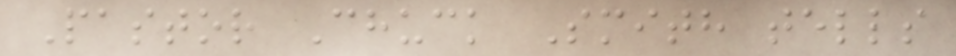Pastor Chuck Smith tells
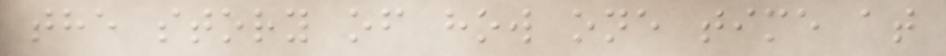the story of how one time at
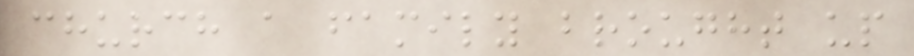church a family brought up
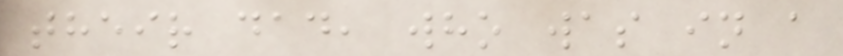their dad, who was in a
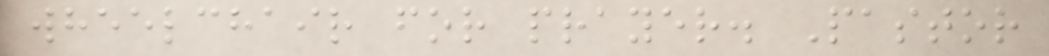wheelchair for prayer. Pastor
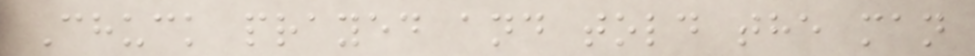Chuck prayed and told the man
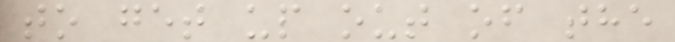to get up out of the
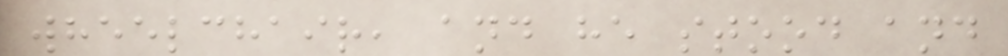wheelchair, and he stood and
